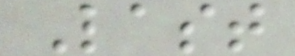Last
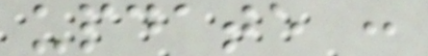update :
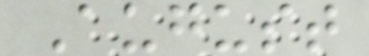August
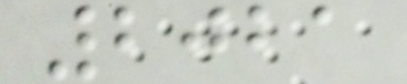2021
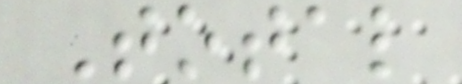Total
